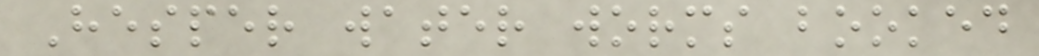Hesper water worms booked
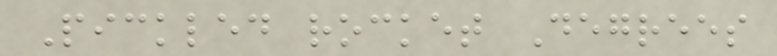Pickled rocket Degrees
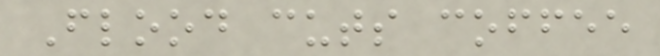Flood cuts coffee
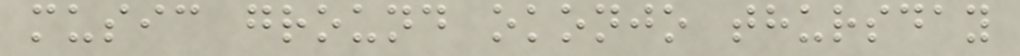music ground okonjo thursday
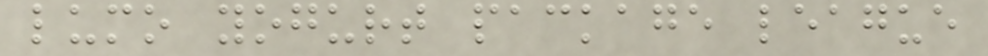lumo yogurt package league
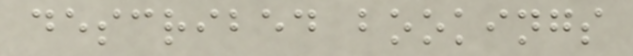described bookings
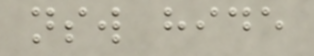nsw hide
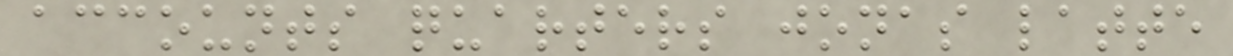accounts quarters jonas latte
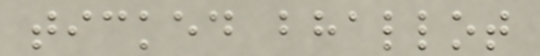ticked bhallot
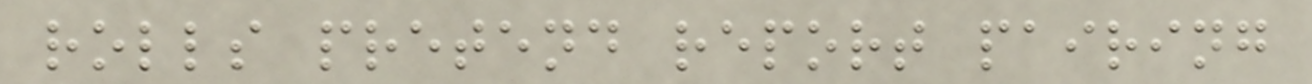rolls pretend report pairing
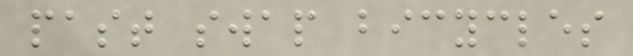past swap bicycles
